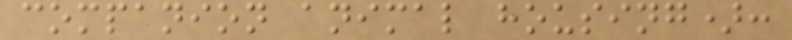companion animal housing):
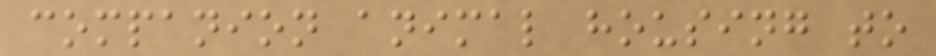companion animal housing to
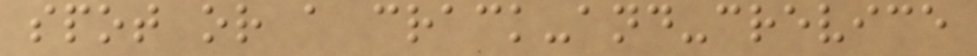spot or a crack-and-crevice
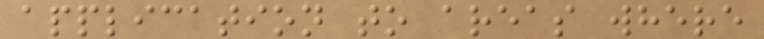application to areas where
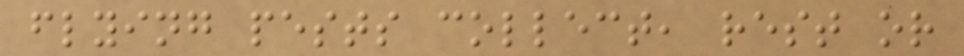flying pests collect, rest or
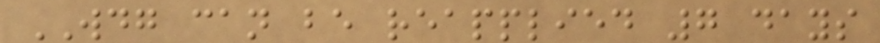WDG can be reapplied 7 days
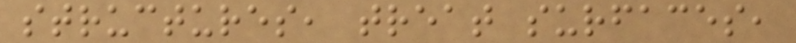structures, treat surfaces,
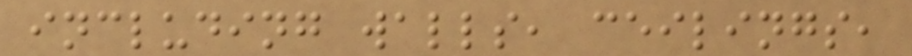including walls, ceilings,
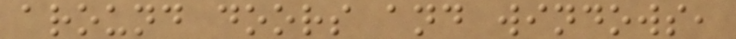around doors and windows,
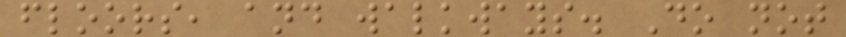floors, and walkways. Do not
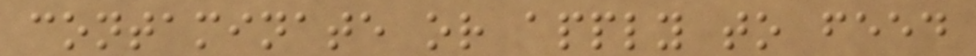contaminate or apply to feed
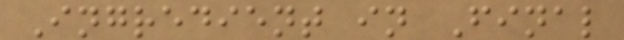Ingredient in Final
